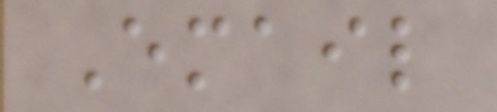Email
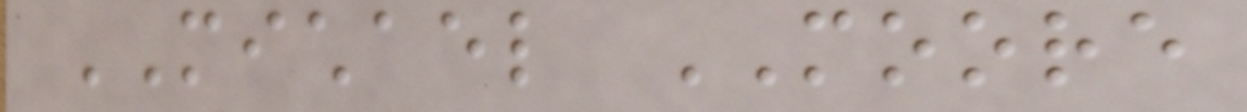MICHAEL MOORE
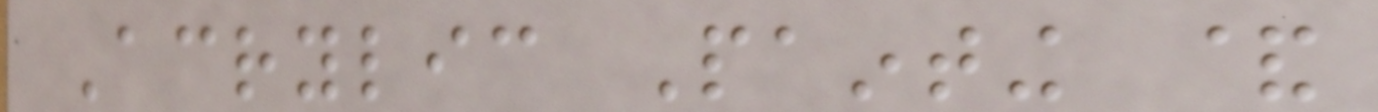Acrylic Painting &
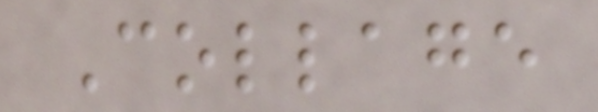Collage
